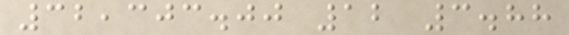32,303.00 12 3.88
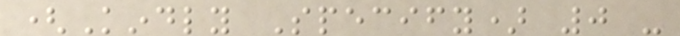(Kindly Specify) 0 -
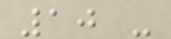10 -
